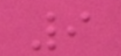9
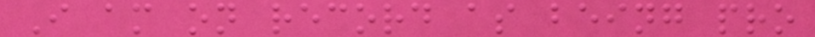I am on record as being pro
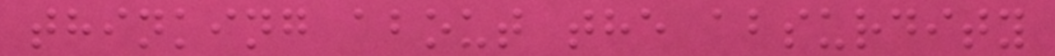thinking about the absurdity
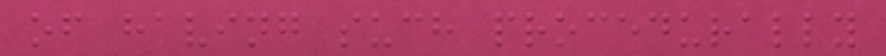of having such procedurally
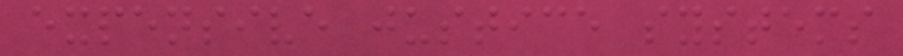expensive justice systems
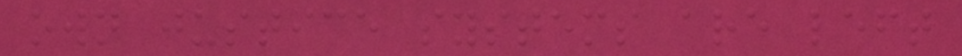own justice systems are left
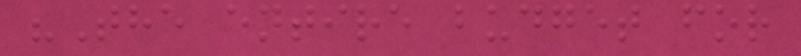"The entire budget for
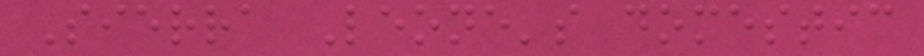Sierra Leone's domestic
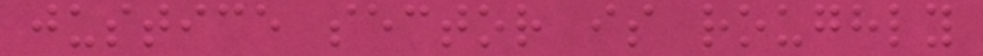justice sector is roughly
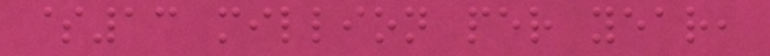$13 million per year,
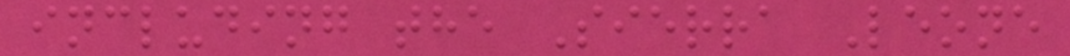including the Sierra Leone
